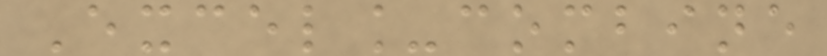Excel_combine
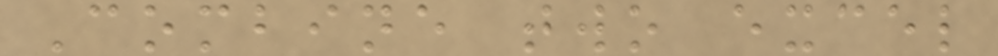Combine two excel
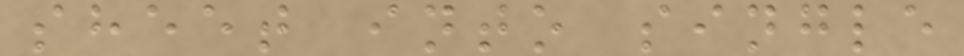sheet into single
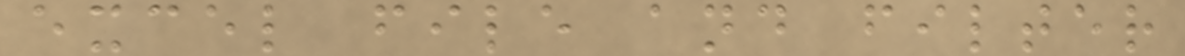excel file and filter
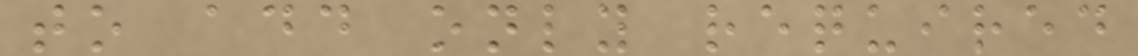to add only required
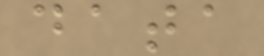data
